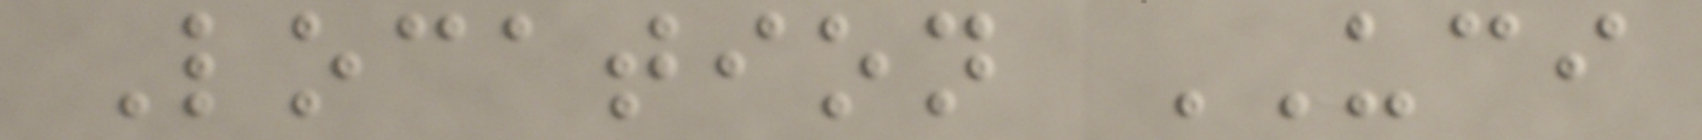Location UCI
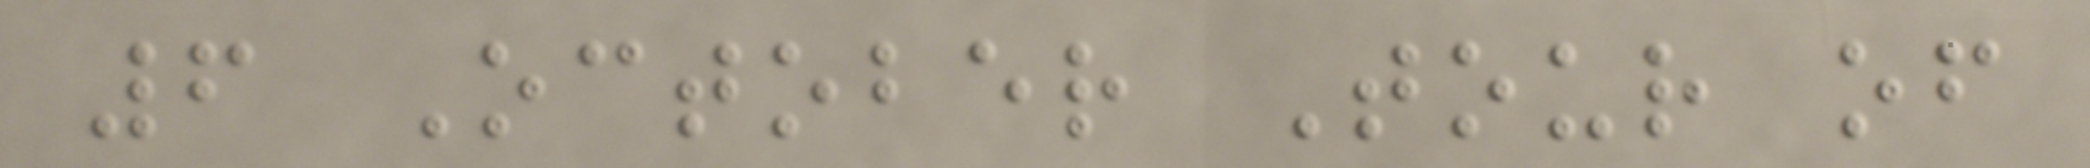6 October Tour of
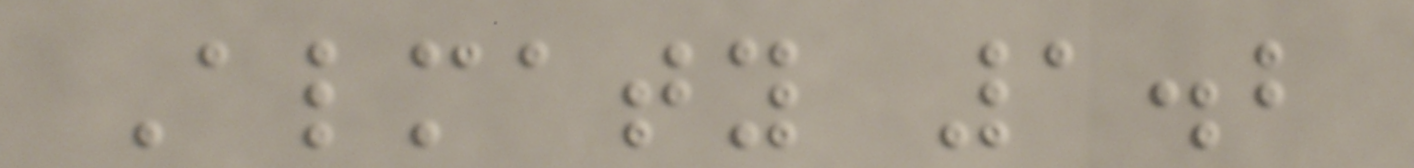Almaty 1.2
